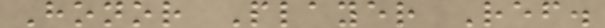Honor Player Ref.
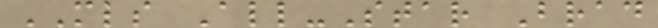MLS All-Star Brad
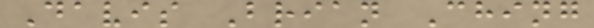Davis Brian Ching
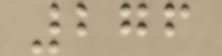276
